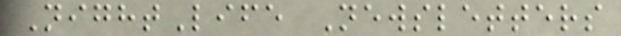NightLife Newsletters
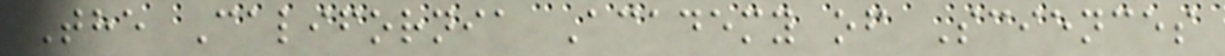The California Academy of Sciences
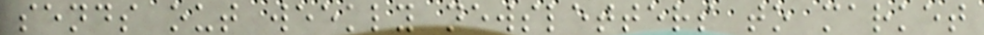sends out weekly newsletters to market
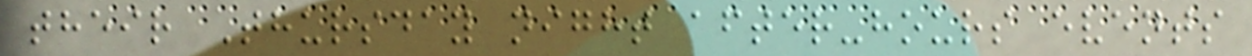their Thursday night after-hours events
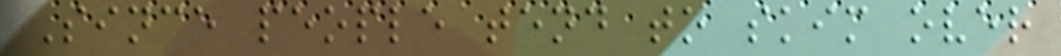Since people tend to skim over
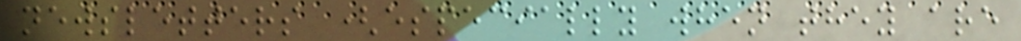newsletters (especially when they are
